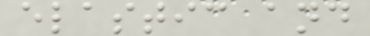elastic and
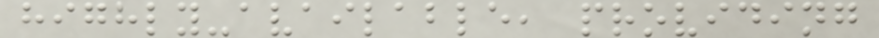highly-available, providing
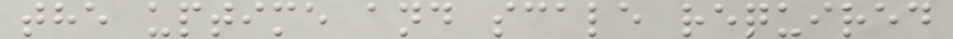the uptime and scale required
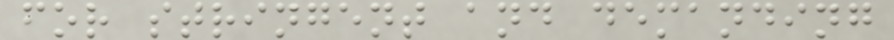for stringent and demanding
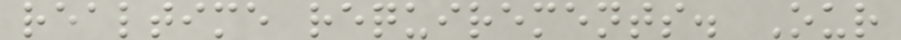realtime requirements. Our
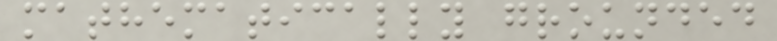mathematically grounded
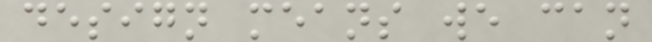design means we can
